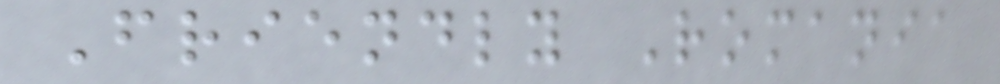Friendly Romania
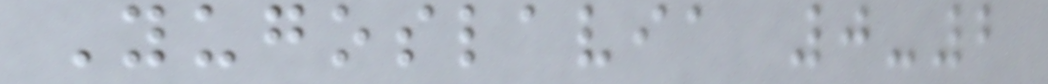Yugoslavia 0-2
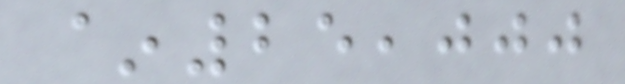~25,000
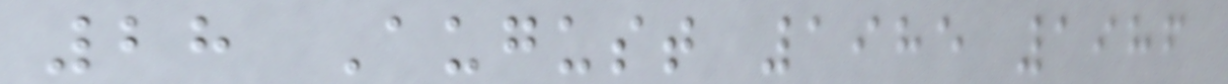28 August 1985 1986
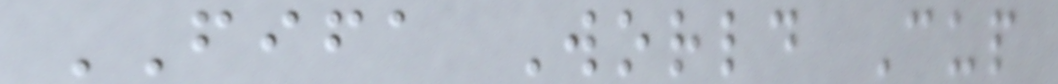FIFA World Cup
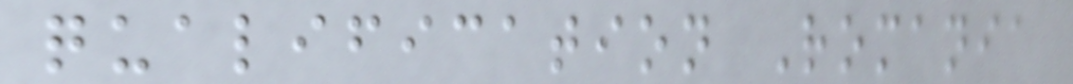qualification Romania
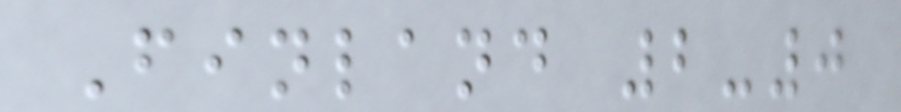Finland 2-0
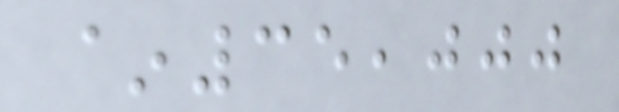~35,000
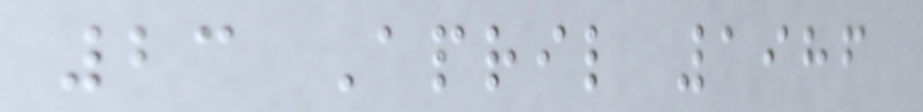23 April 1986
